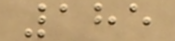185
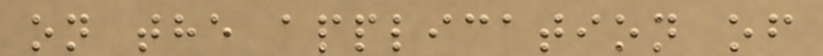on the application of
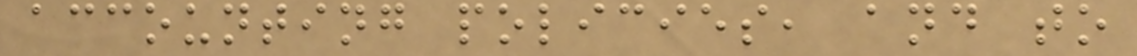accounting policies, and to
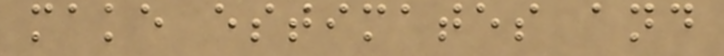make estimates and
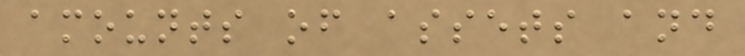amounts of assets and
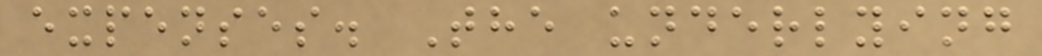expenses. The underlying
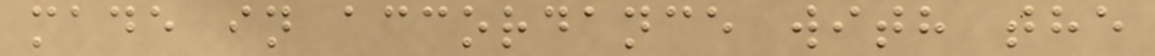made in accordance with the
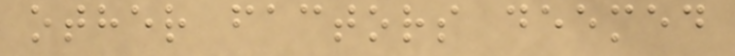other factors deemed
